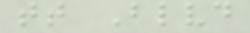tt Blvd
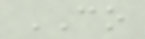CO
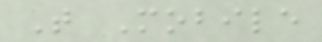T Mobile
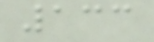133
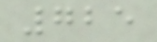725
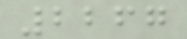2267
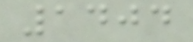1404
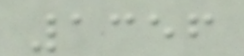1356
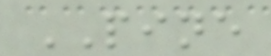PINE
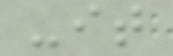-it
